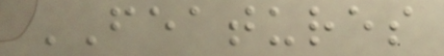FEATURES
